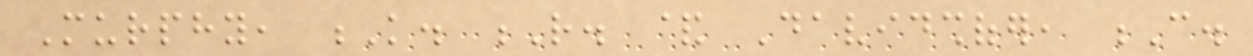Murphy, K. R. & Davidshofer, C.
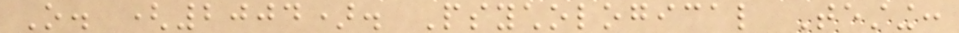O. (2004). Psychological Testing:
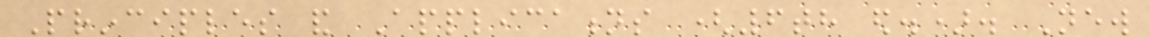Principles and Applications (6th ed.). New
